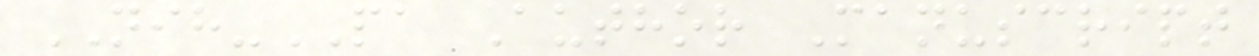NIH-PA Author Manuscript
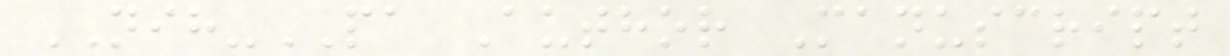NIH-PA Author Manuscript
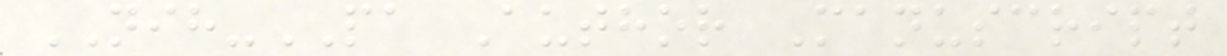NIH-PA Author Manuscript
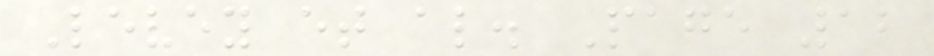Levey et al. Page 12
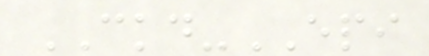CKD-EPI
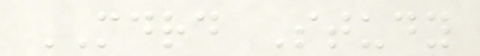MDRD Study
